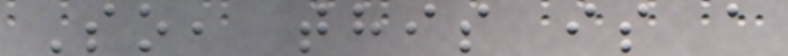So, this is a
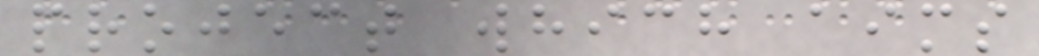project which aims
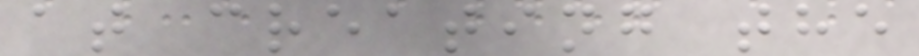at creating the
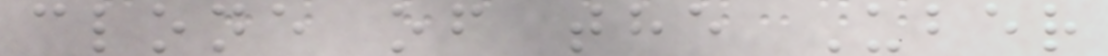clone of the Uber
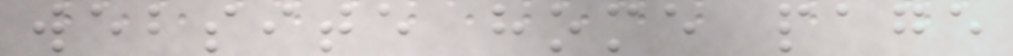website home page
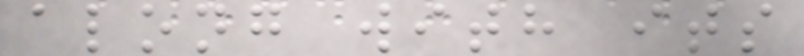along with its
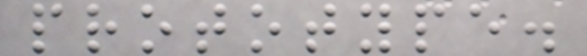prototype.
